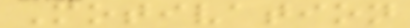Motivation
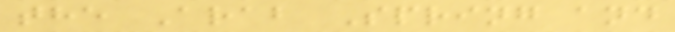the Arab Spring and
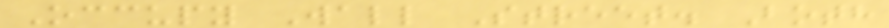Occupy Wall Street. Both
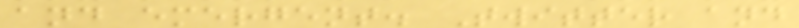and emergent. Twitter and
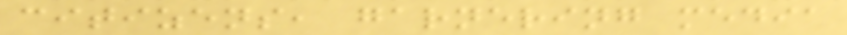citizens, garnering media
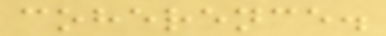coherence.
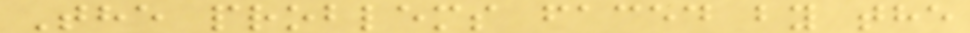The problems faced by the
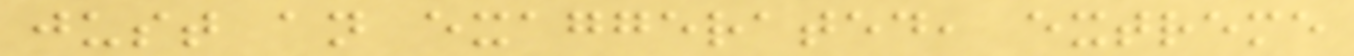just an exaggerated, extreme
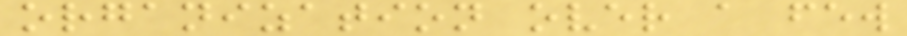organization over a few
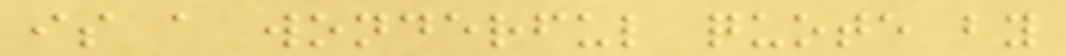is a wonderful quote by
